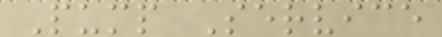Pump Service
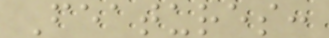Features:
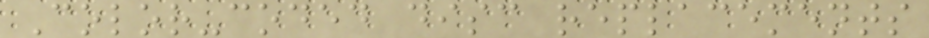Color-coded disc replacements
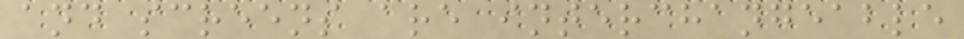and screens are interchangeable
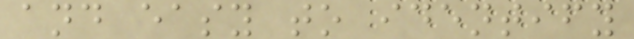and easy to identify
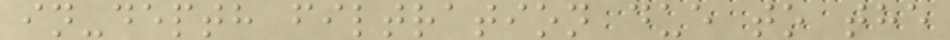in-depth filtration due to the
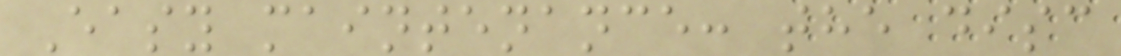Easy maintenance: the disc
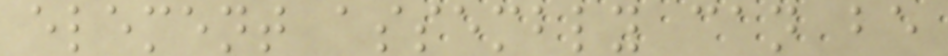element assembly can be
